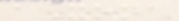aXona
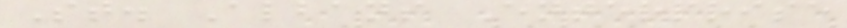St. Albans Enterprise
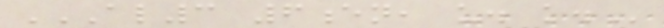AL3 6EN, U. K.
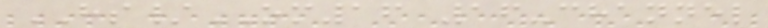HS/OM16 16-channel
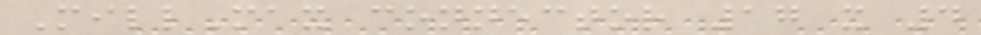MillMax connector 17 x 4
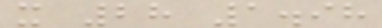x 28 1.98
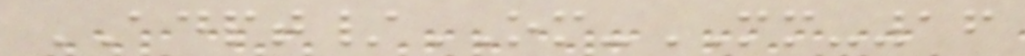ADPT/OM-MM-16
